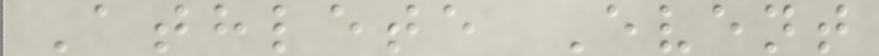Athlete Event
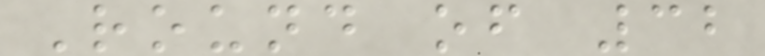Round of 32
